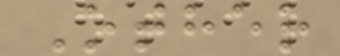Other
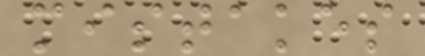mistakes
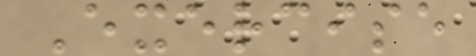Exercise
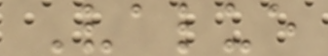Value
